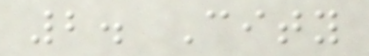2. City
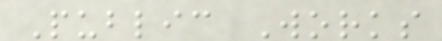Public Works
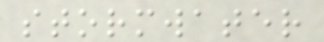stormwater
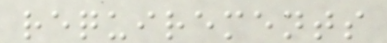requirements
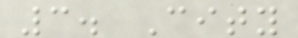3. City
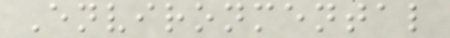Environmental
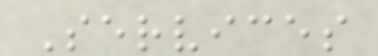Services
